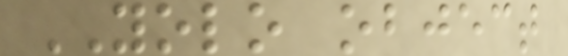YOLO object
